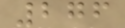276
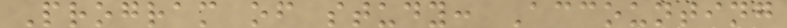Program of study: Accounting
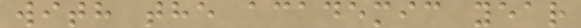with the academic year
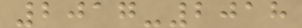2017-2018
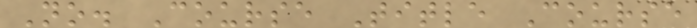No. Course Title Course
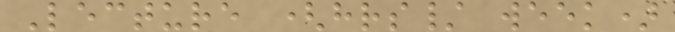Lecture (hrs/ week)
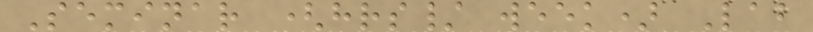Seminar (hrs/ week) Lab
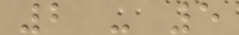2 - 5
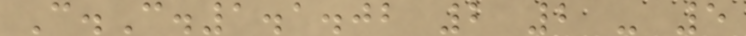C.C.1.1.02 2 2 - 5
